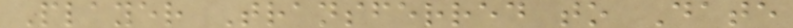Player Transferred to Date
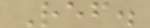Ref.
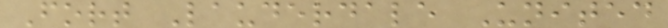Fort Lauderdale United
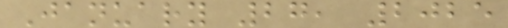January 27, 2025
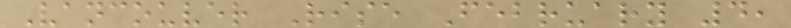Vancouver Rise February 4,
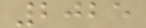2025
